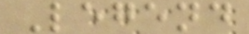Legend
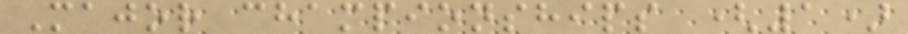Major championships (1)
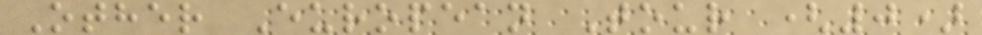Other European Tour (0)
